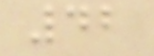42
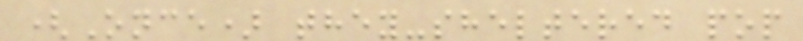(Once) they-sheltered pop
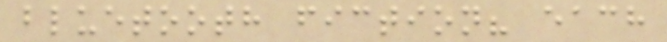bluetooth fiction? each
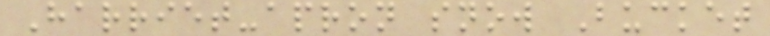Harriet-apron snow Bucket
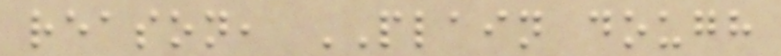reason, PLAIN dough
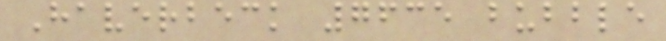Haverbeck 7635 bubble
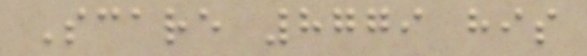Scare 8779 his
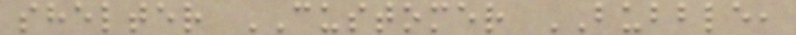shelter CUSTOMER BUBBLE,
